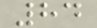84
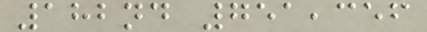182nd 751,356
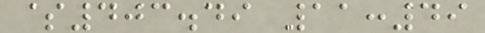$403.49 11:49
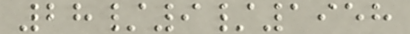28/9/1958
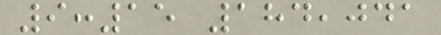9:15 184,041
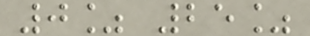0% 25%
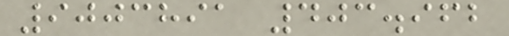9003891 403.962
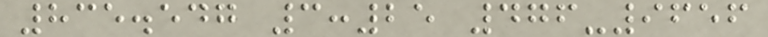835.547 3:25 476-9656
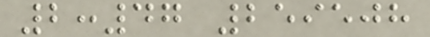2:47 259508
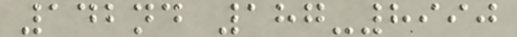142nd 187-8990
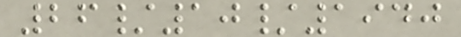26/10/1940
